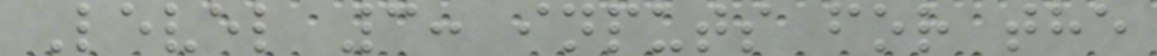Level 3: inputs for the
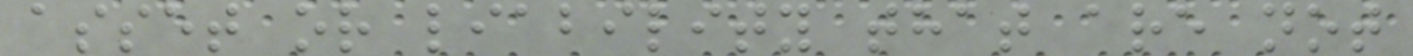asset or liability that are not
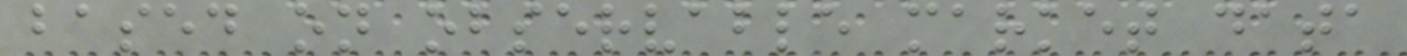based on observable market data
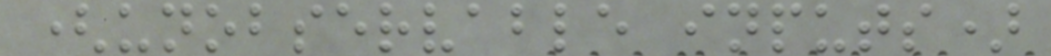(unobservable inputs)
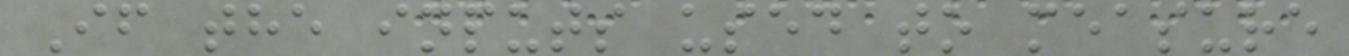If the inputs used to measure
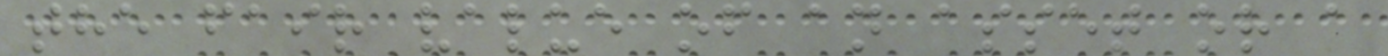the fair value of an asset or a
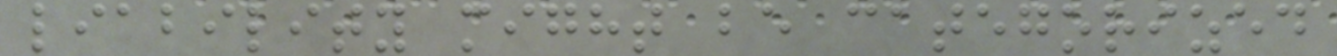liability might be categorized
